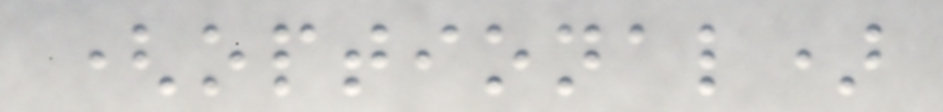(optional)
